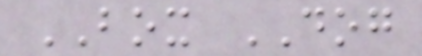BOX DOG
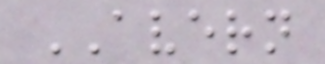AVERN
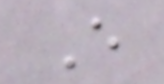E
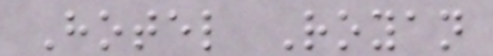Hotel Royan
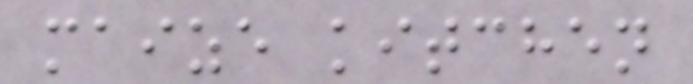maize kitchen
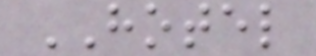HOTEL
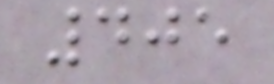405
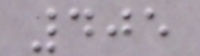405
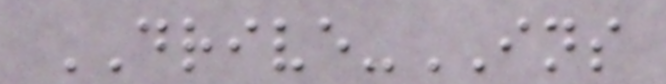DRIVE-INS
